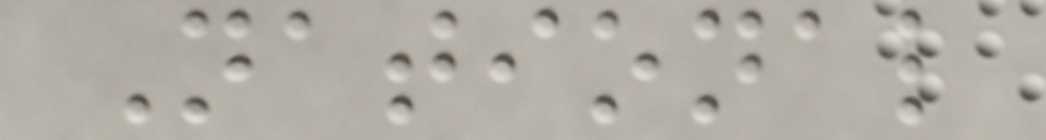National
